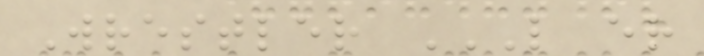Wrestler L ER
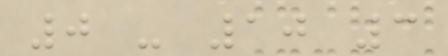0 - 10 3
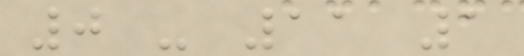0 - 11 1
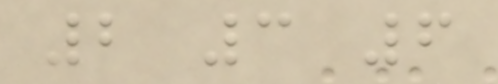2 3 6
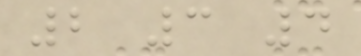2 3 4
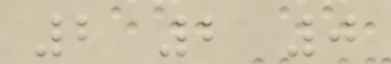2 2 0
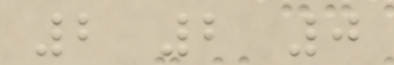2 2 0
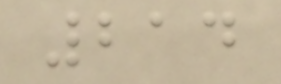214
